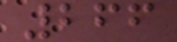266
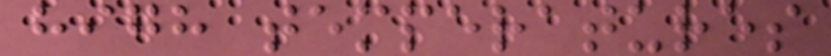high temperatures
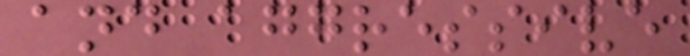and aggressive
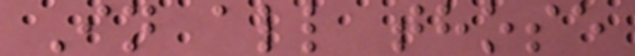In all those
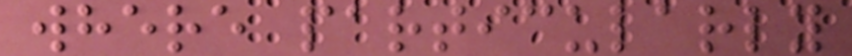where particularly
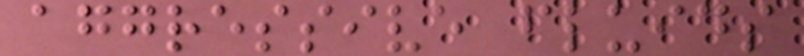aggressive fluids
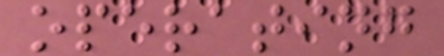operating
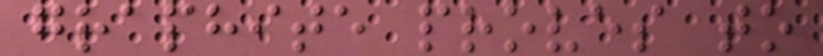graphite proves to
